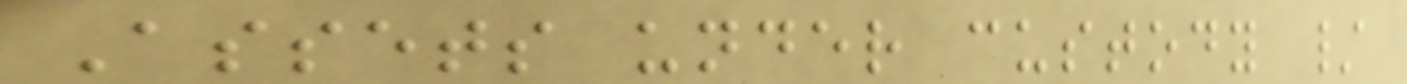Assets under custody /
